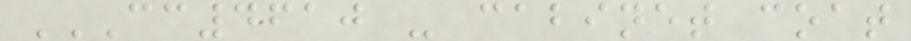CC4610 - CABINET COAT
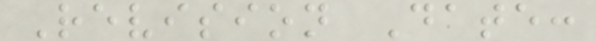Revision Date:
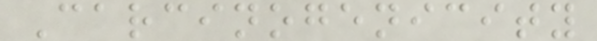Carcinogenicity
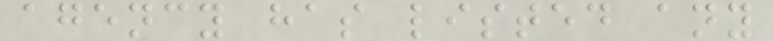agency has listed any
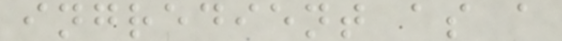ingredient as a
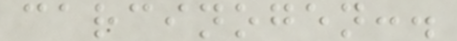carcinogen:.
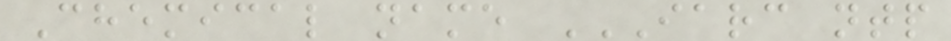Chemical name IARC NTP
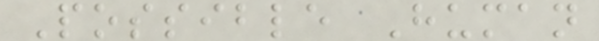Possible Human
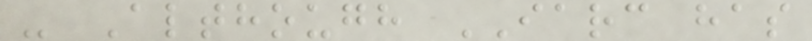- Although IARC has
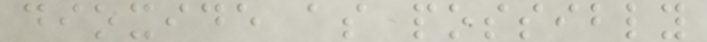dioxide as possibly
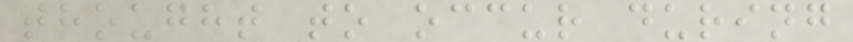thought to occur during
